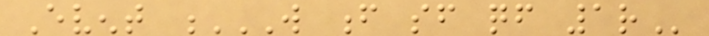Event W F SF QF 1R
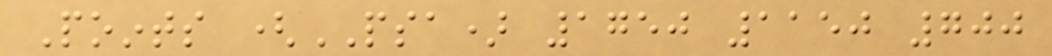Points (PSA) 1750 1150 700
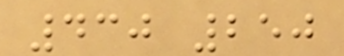430 250
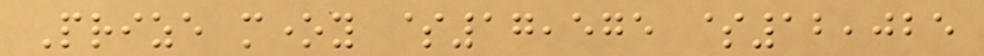Prize money $17,575 $12,025
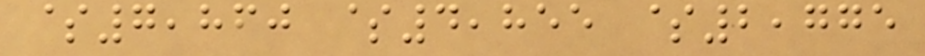$7,860 $4,855 $2,775
